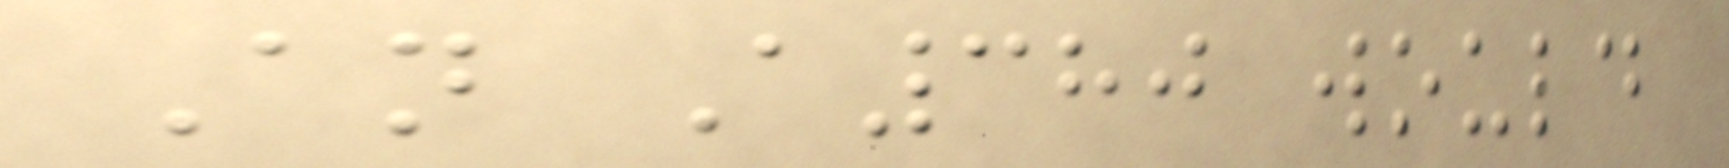An A380 would
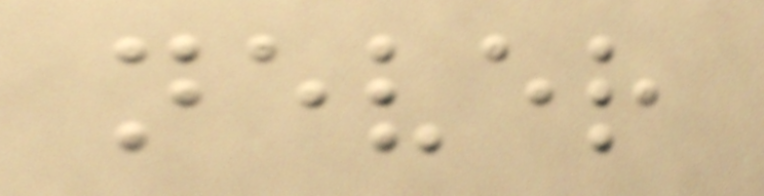never
